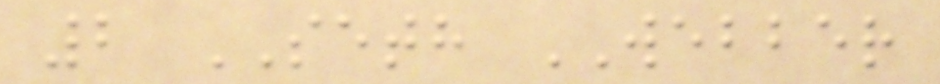2 SETH WEBBER
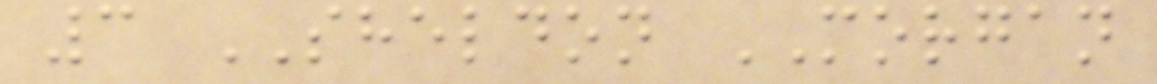3 SHELDON MORGAN
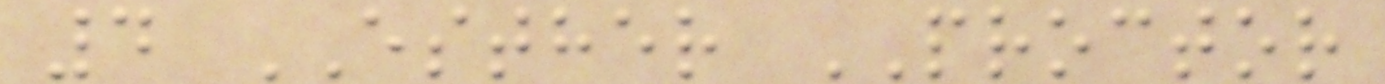4 ESTHER PROCTOR
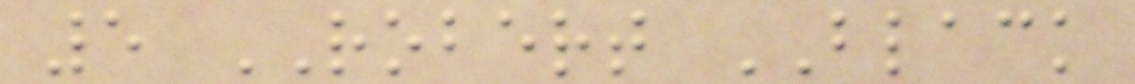5 ROBERT BLACK
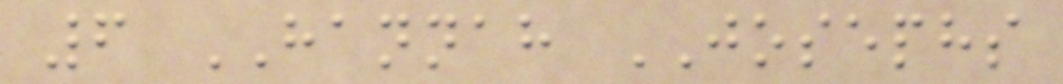6 HANNAH JOSEPHS
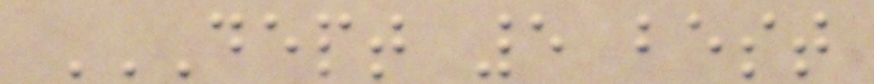DEPT 5 BEST
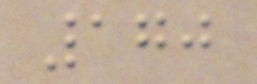170
